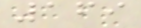169
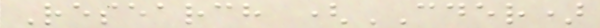Research (CDER)
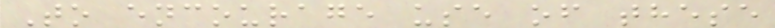To encourage use of these
